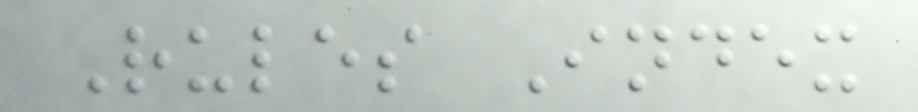Rules Index
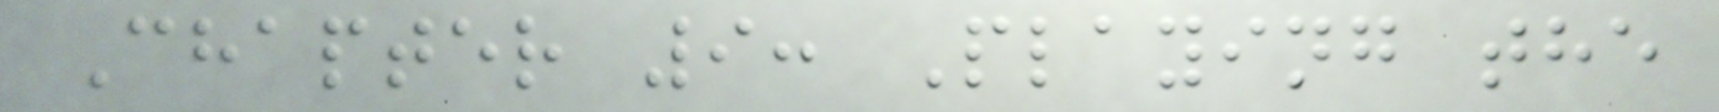Chapter 9: Playing the
